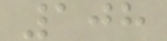108
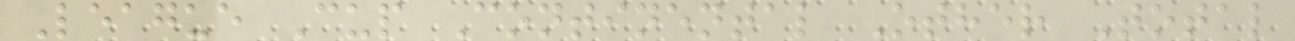League Cup Continental Other Total
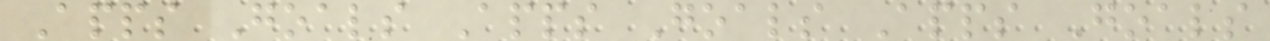Apps Goals Apps Goals Apps Goals
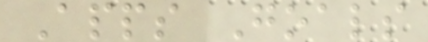Apps Goals
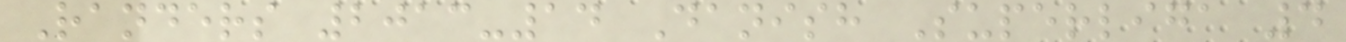Randers 2013-14 Danish Superliga 4
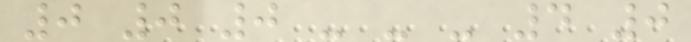0 0 0 - - - 4 0
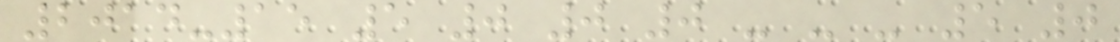2014-15 5 0 0 0 - - - 5 0
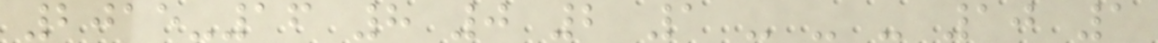2015-16 8 0 2 1 - - - 10 1
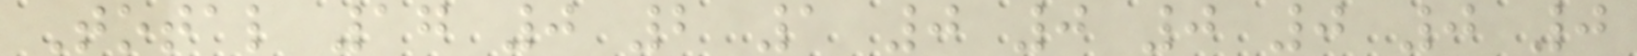Total 17 0 2 1 0 0 0 0 0 0
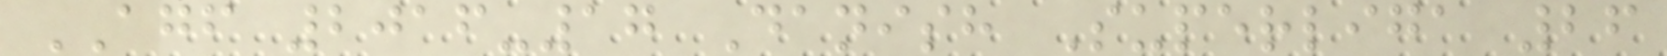AGF 2016-17 Danish Superliga 26
